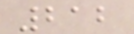212
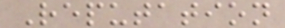Reputation
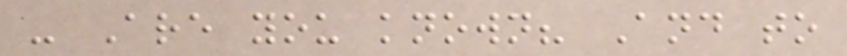- Are you known? And to
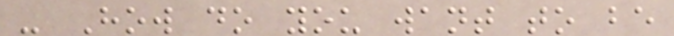- How do you want to be
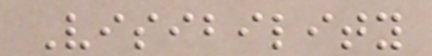Visibility
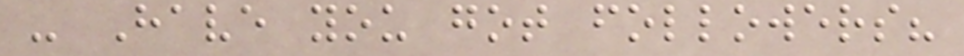- Have you got followers?
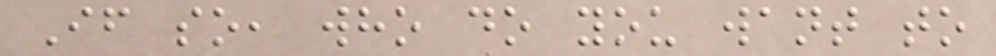If so, who do you want to
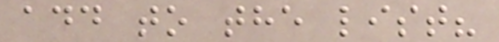add to the list?
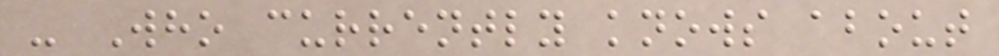- Who currently knows about
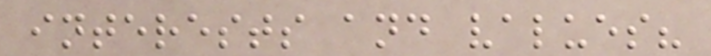interests and values?
